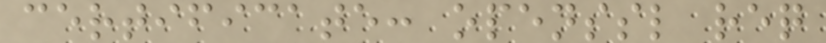certificate: openssl req
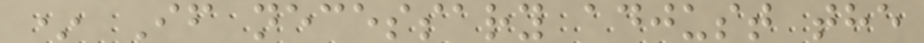* If necessary adjust the
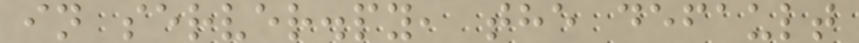in server.py, the default
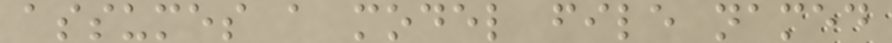assumes a model file named
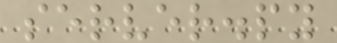server.py
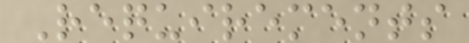Requirements
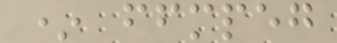* ffmpeg
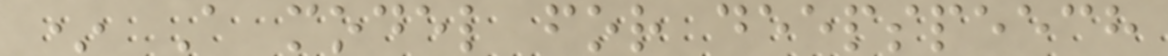* A model for deepspeech
